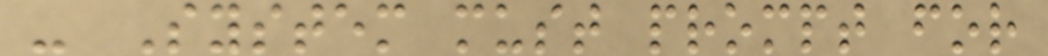- System must prompt for
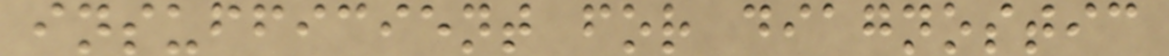insufficient for diagnostic
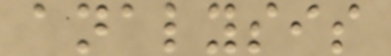analysis
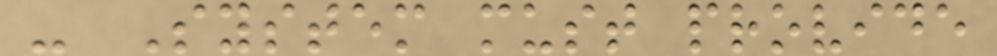- System must provide
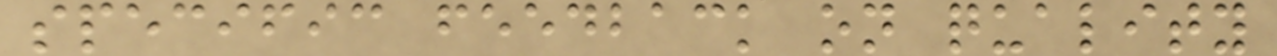specific feedback on quality
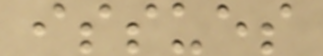issues
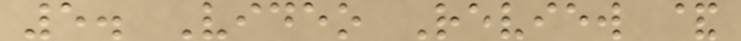5. Video Review &
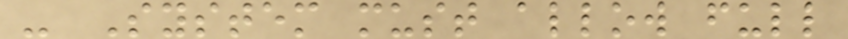- System must allow full
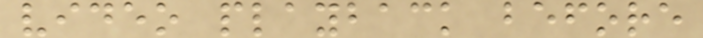video playback before
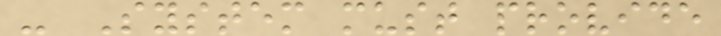- System must provide
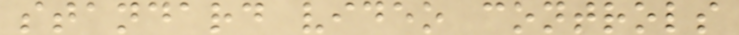standard video controls
